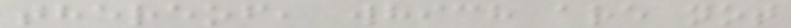thereof, which are not
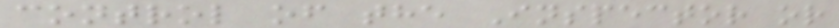control of the Inspector or
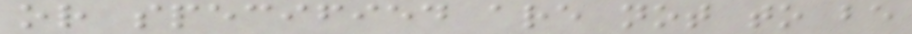or specified are not to be
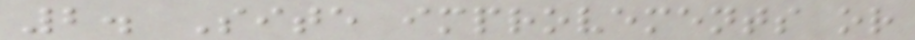2. Site improvements or
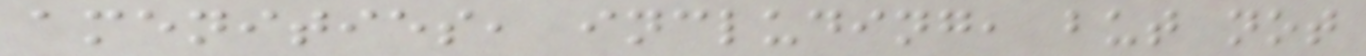amenities, including, but not
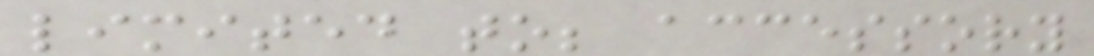limited to; accessory
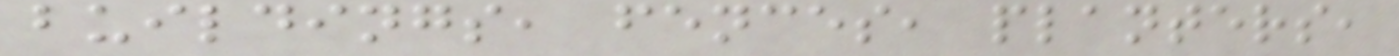buildings, fences, planters,
